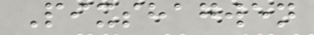Pixshagwen
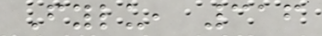Fylu, 316
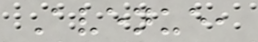Avenue,
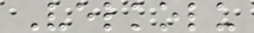Velkolu
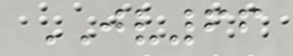JV66
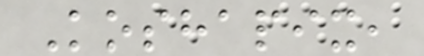Koshapix,
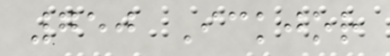750 Ickjor
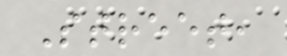Street,
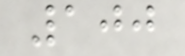100
